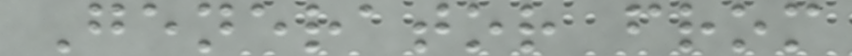Generator from
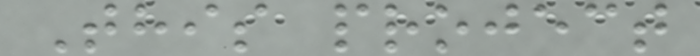This project
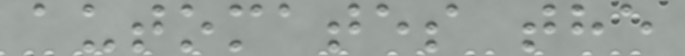automates the
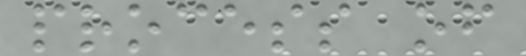process of
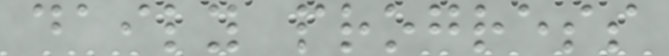daily progress
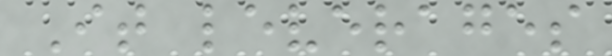It leverages
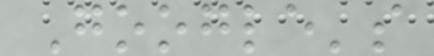Google's
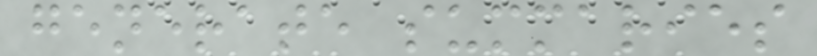generate summaries
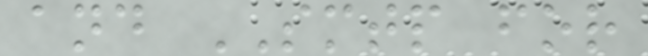and SMTP for
